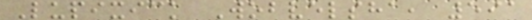Lupixick Wobvelsha, 591
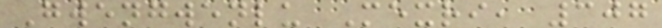Gwengwenlu Mexri, 307
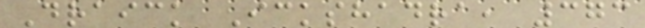Draick Ickshadra, 373
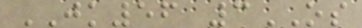JK56 3OS
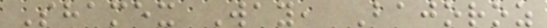Shamex Way, Bajoroz
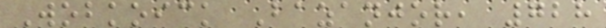Wobkoick Bazanjor, 728
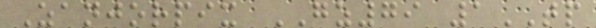Zanjorpix GZ79 1TP
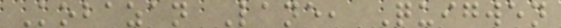Kobazan Lane, Quigwen
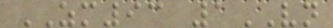ZM93 1VN
